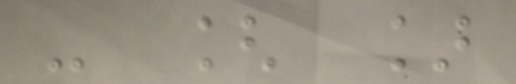- [ ]
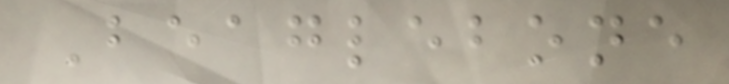Beaglebone
